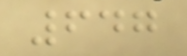647
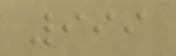999
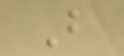B
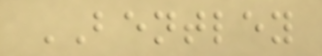BENTLEY
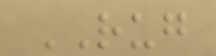RUG
